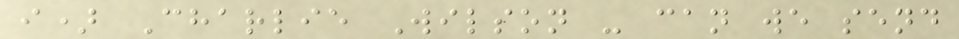i) Charlie Wilson - can we send
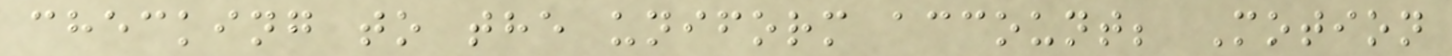checking to the uniform account; Motion
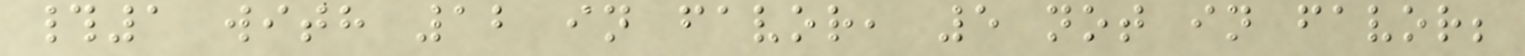#1 with 12 in favor, 5 not in favor;
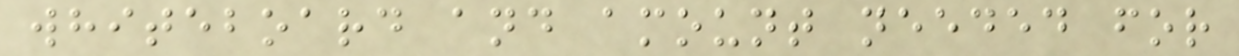whiteboard and amount needed for
